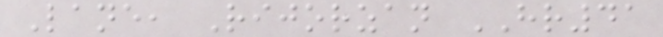Lane, Rijorzan HR41
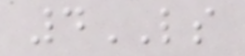4LS
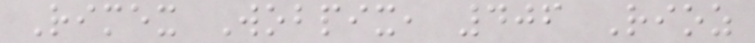Rimex Wobpix, 406 Rioz
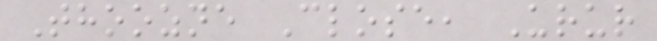Thoozne Close, Urur
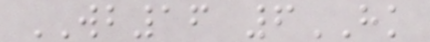WB16 6HK
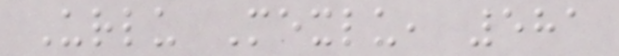Urlu Mexlu, 581
